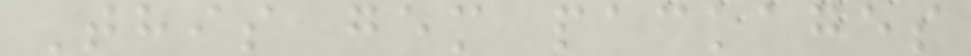This gem packages
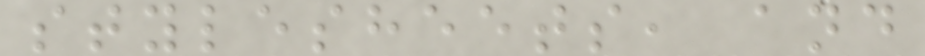stylesheets, and
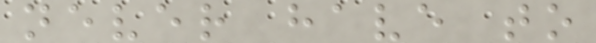never have to
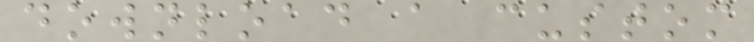download a custom
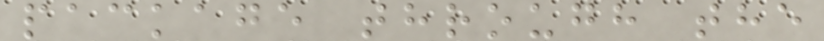package through the
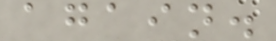again.
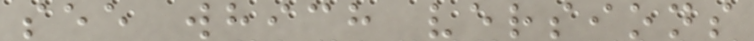see which versions
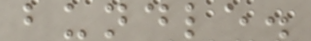bundle.
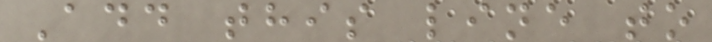Add this line to
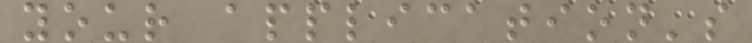your application's
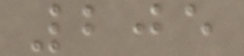205
